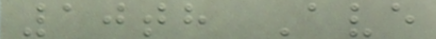10th Ave
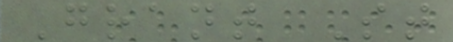Grant St
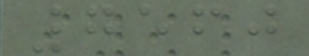7560
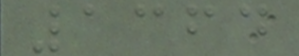1364
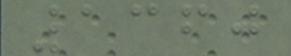1360
